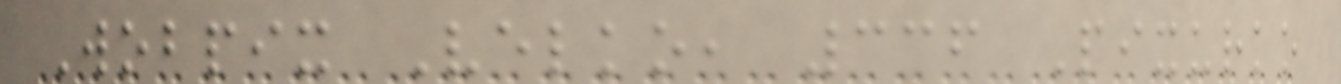Wobpix Velko, 336 Pixurko
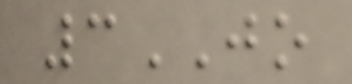3JO
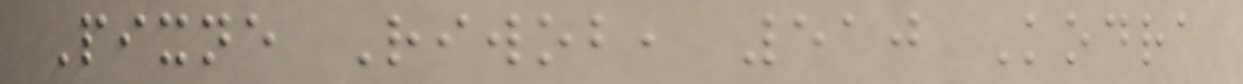Pixne Riwob, 510 Kodra
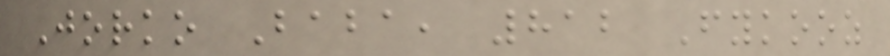Jorko Baba, 812 Fykooz
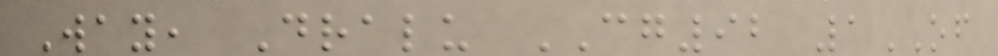Way, Dralu CG92 1OF
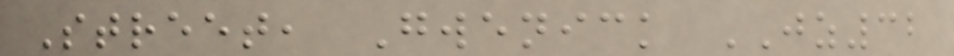Street, Gwenick JZ32
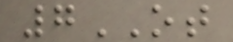7OT
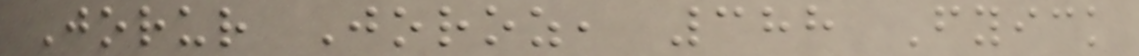Jorur Joroz, 388 Fyick
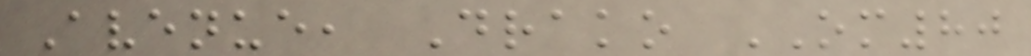Avenue, Drako OM80
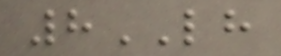8LH
